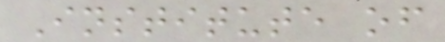Institute of
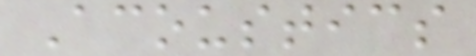Acoustics
